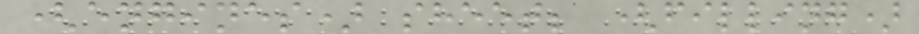(engines) sheet; (filling)
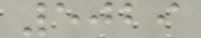5029
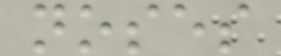noses
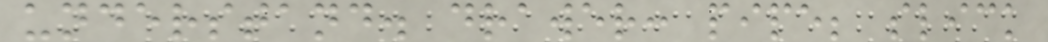understand. drawer: pipe; slick
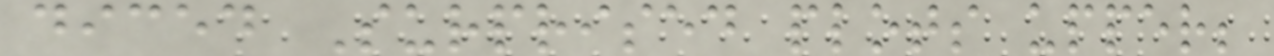diced Surprised plots upper;
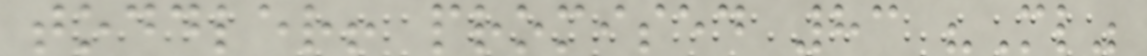toddler! promised 83 "Ml"
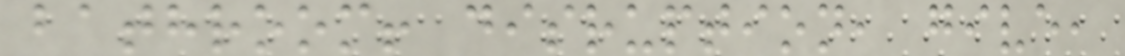bathroom! disruption, give,
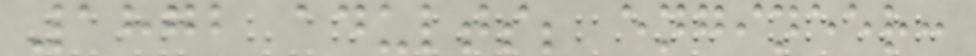1872 adults; engineer:
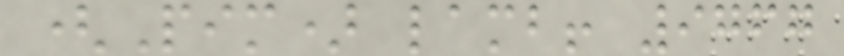(Pim) lamb! 9767
